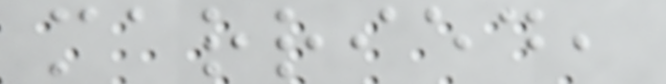married,
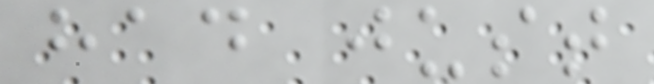had just
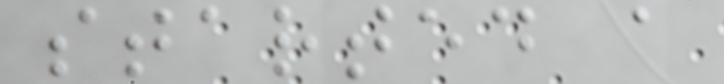started a
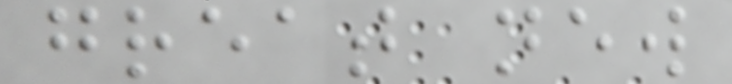great new
